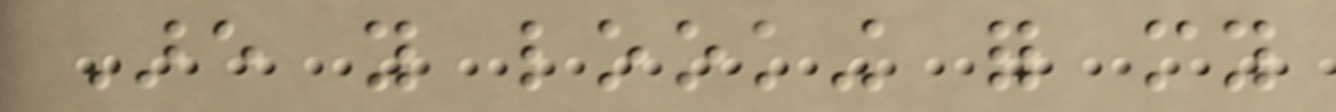Are you looking for my
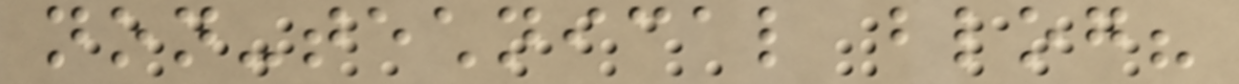non-technical blog?
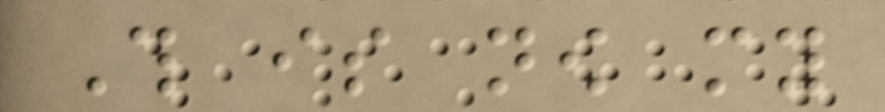This is now my
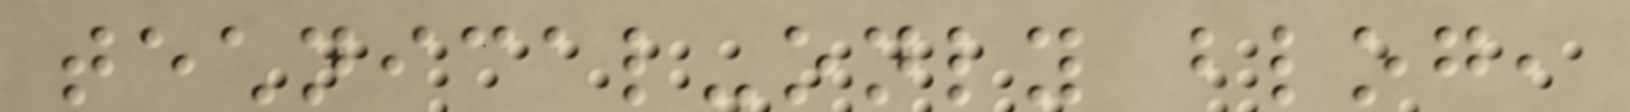technical-only blog,
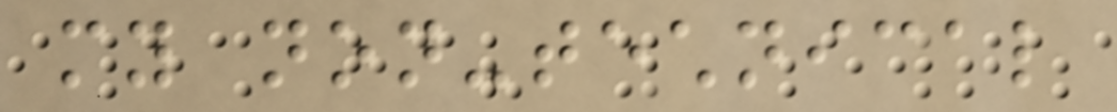my non-technical
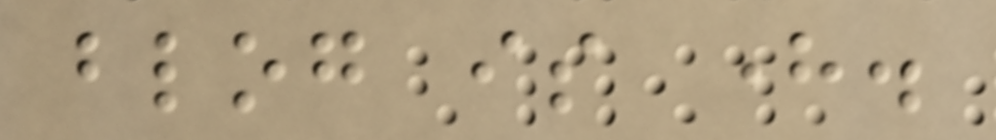blog is here.
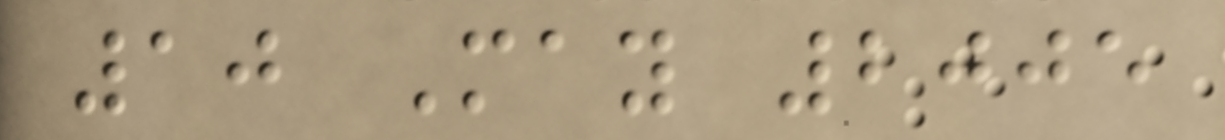10 May 2005
